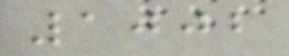1002
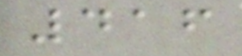416
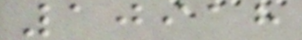10918
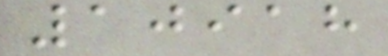10918
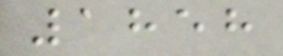1858
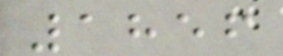1856
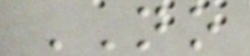NO
